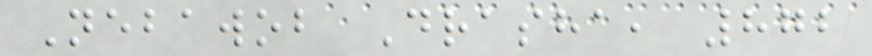Nebawob Drasha, 872
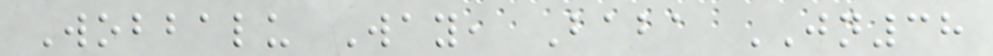Wobbalu Way, Baba JN38
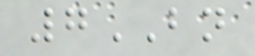7BN
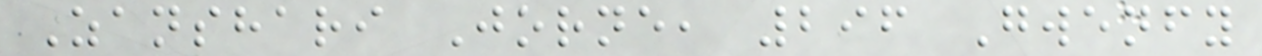Zanshari Jorne, 296 Gwenfy
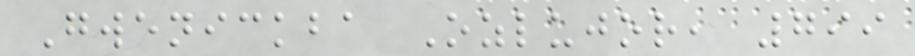Gwenickba Ozlujor, 799
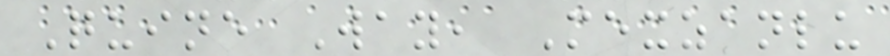Quine Way, Mexzanlu
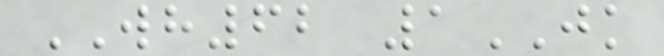WH62 1JK
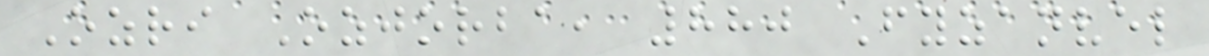Ozri Ozjorba, 880 Fyzanvel
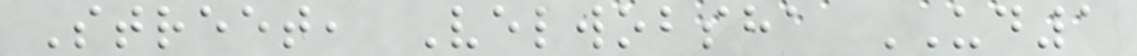Street, Velwobsha UD1
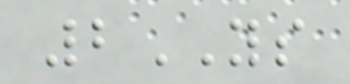2YS
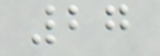27
